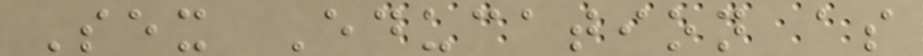Sex Education as
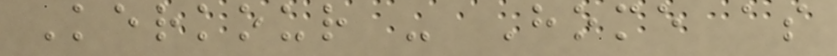Kerkour - Home as
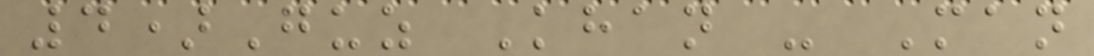4)Guz Khan - Man
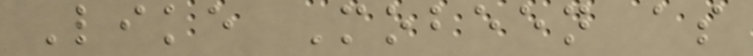Like Mobeen as
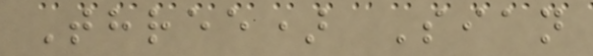Three) Sian
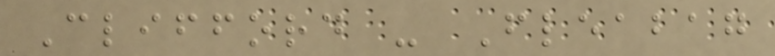Clifford - Fleabag
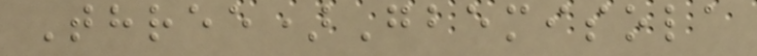Three)Gbemisola
